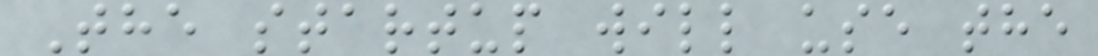The startup will use the
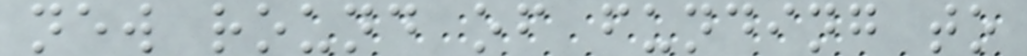new round of funding to
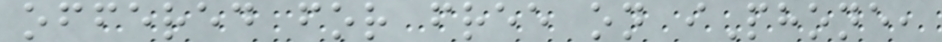offered for free on iPhone,
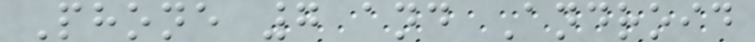Phone 7 and Android
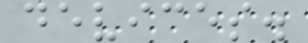devices.
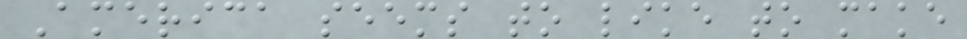America seems to like to make
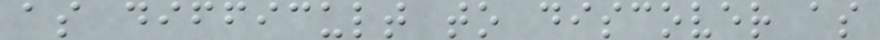as difficult to discover as
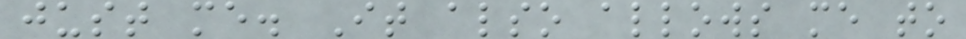just me. It also allows me to
